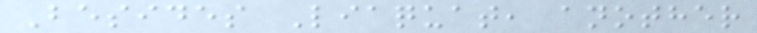Besides Liaquat, another
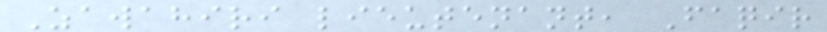Zawahiri lieutenant, Faqir
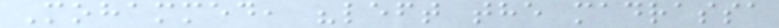Mohammed, "left the madrassa
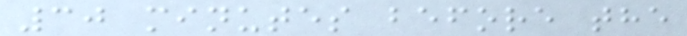30 minutes before the
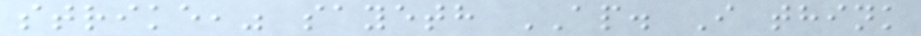strike," sayeth AP. I think
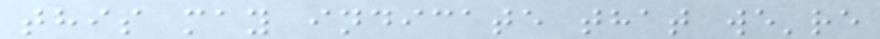this may indicate that we're
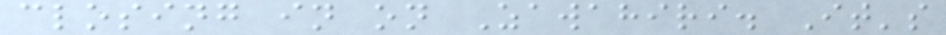closing in on Zawahiri. It's
